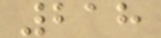218
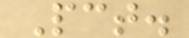Pct.
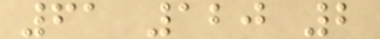61 120 2
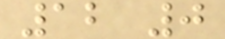12 0
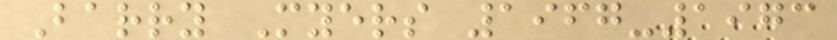Barry Myers 1967-1973
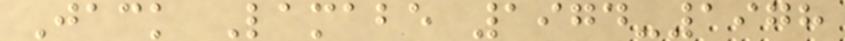Jack Lamabe 1974-1978
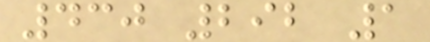430 292 1
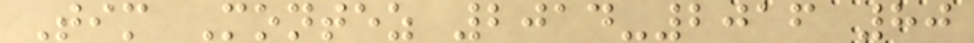Tim Montez 2014-2016 80
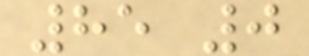85 0
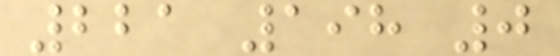221 198 0
